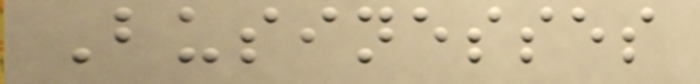Businesses
